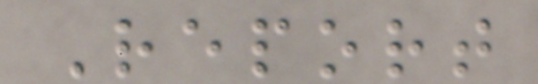Report
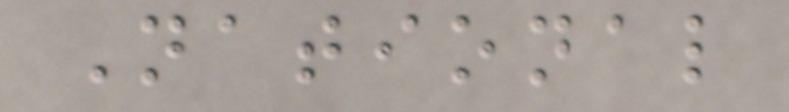National
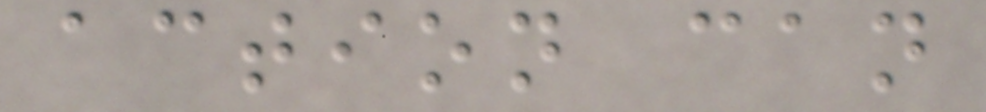action can
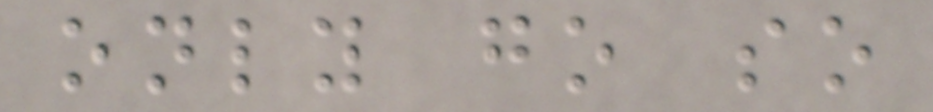only go so
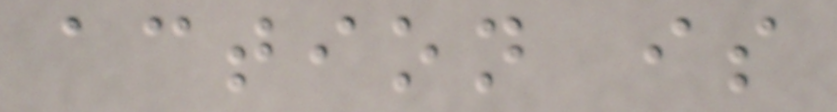action is
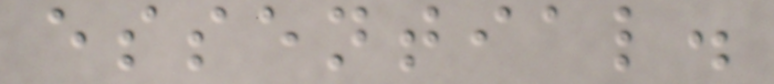essential.
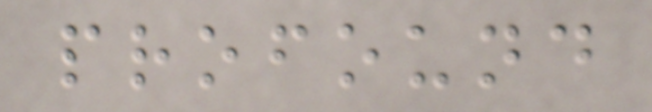profound
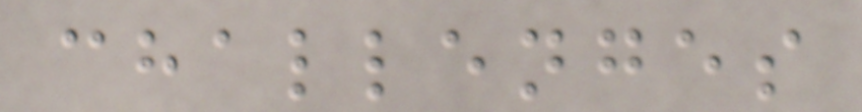challenges
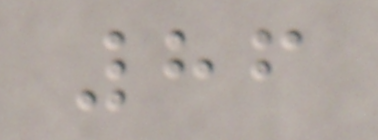86
